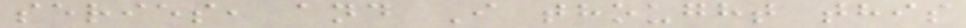series, and I thought this
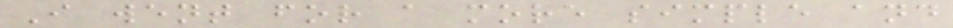I went for a more simple and
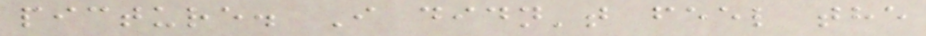picture. I didn't feel the
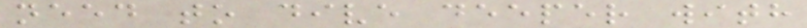need to dive deeper with
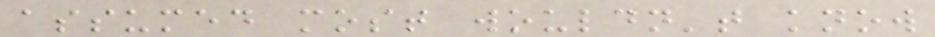assumed most wouldn't know
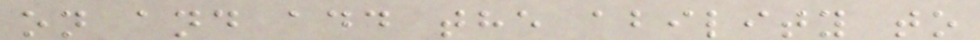on and add the ability to
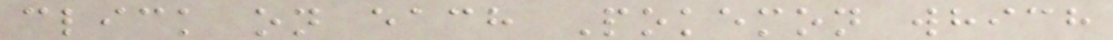click on each Pokemon which
